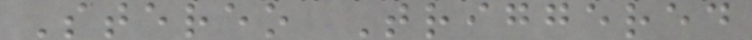Stereo Triggered
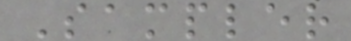Sampler
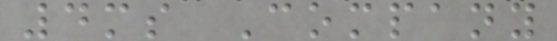4ms Company
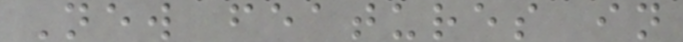New features in
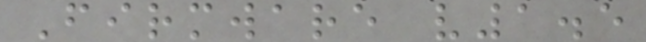Firmware v1.5
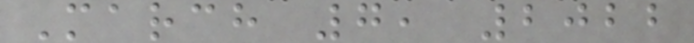March 7, 2022
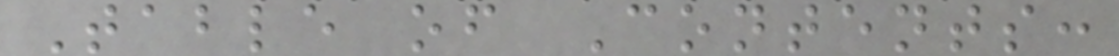Table of Contents:
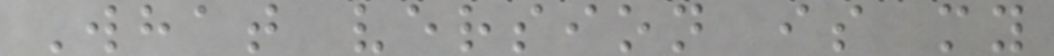What version is my
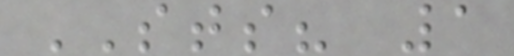STS? 1
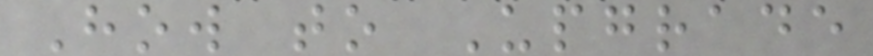How to Upgrade
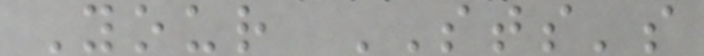Your STS's
